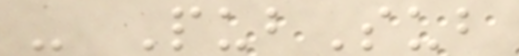- PubSub
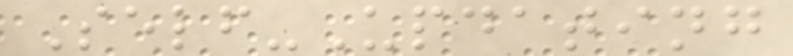Self-Updating
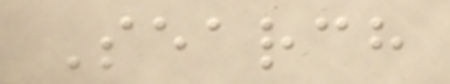Search
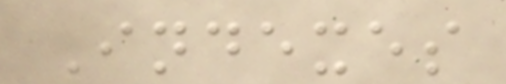Indexes
